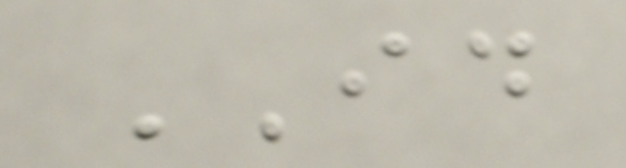ID
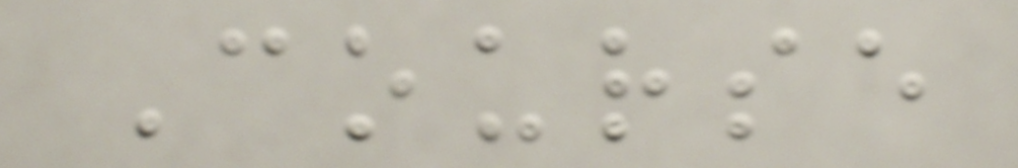Course
